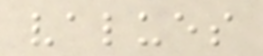values
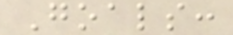Goals:
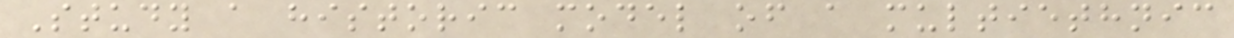Study a historic model of a multiethnic
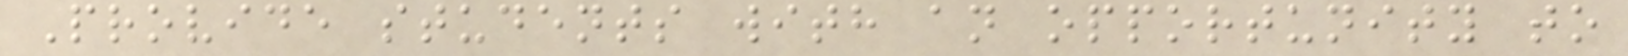Provide students with an opportunity to
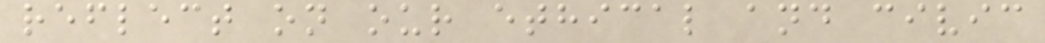reflect on our ethical and civic
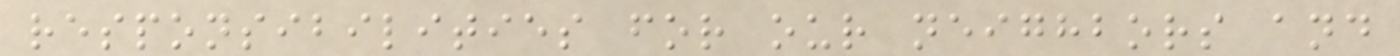responsibilities for our neighbors and
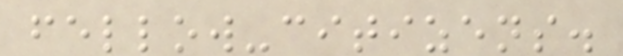fellow-citizens.
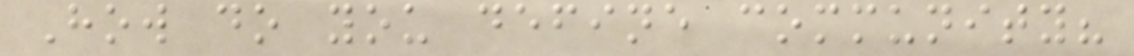How do you define community?
